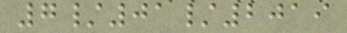7/01/2019
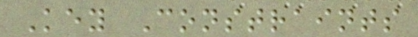Key Constraints
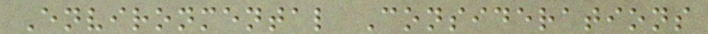Environmental Considerations
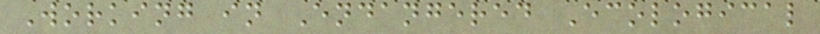Working in Endangered Ecological
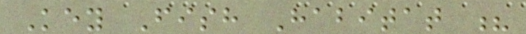Key Fish Habitat ?
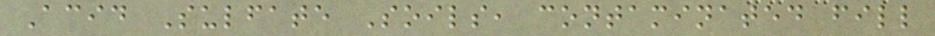Acid Sulfate Soils, contaminated fill
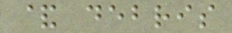& debris
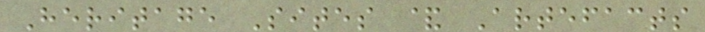Heritage Sites & Artefacts
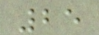25
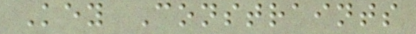Key Constraints
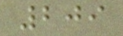209
